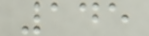145
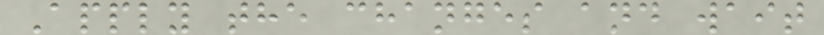Apply the changes and wait
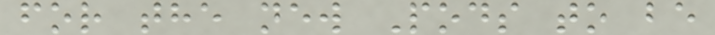for the new Pods to be
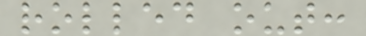rolled out:
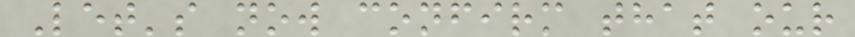Let's now confirm that our
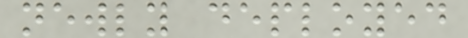newly deployed
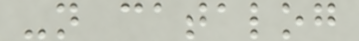-n catalog
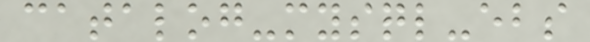catalog-mysql-ebs
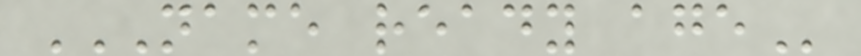NAME READY AGE
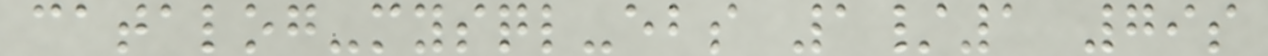catalog-mysql-ebs 1/1 79s
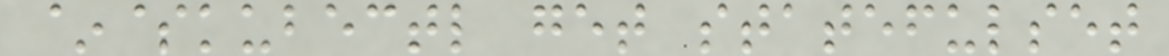~$kubectl get statefulset
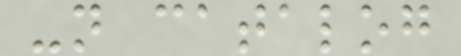-n catalog
